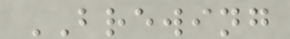BREWING
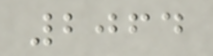2064
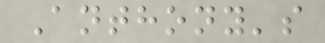Anthony's
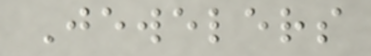Jewelers
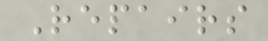Repairs
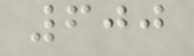600
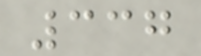337
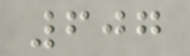607
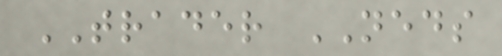TRADER NEDS
